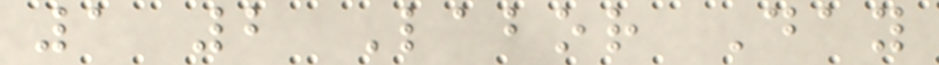1 2 Labor Day
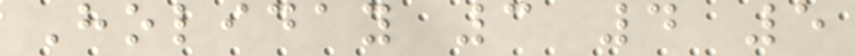Holiday 3 4 5
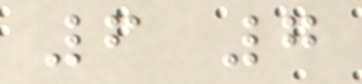6 7
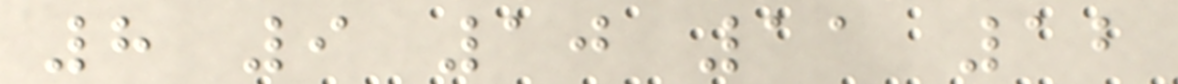8 9 10 11 12
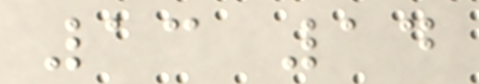13 14
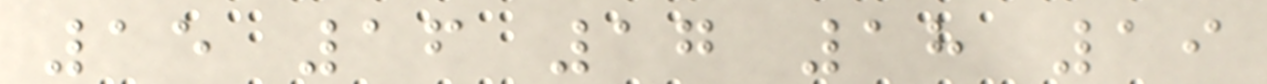15 16 17 18 19
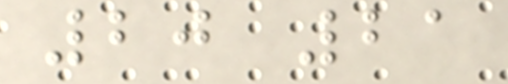20 21
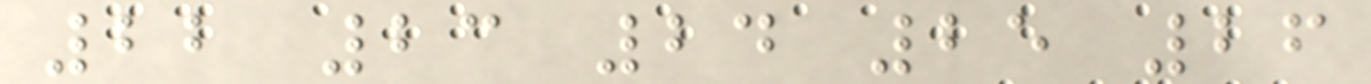22 23 24 25 26
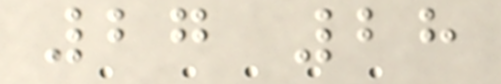27 28
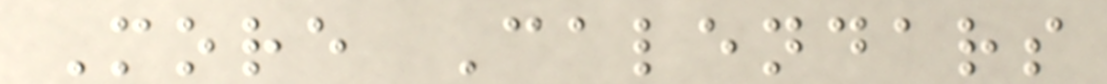More Calendars
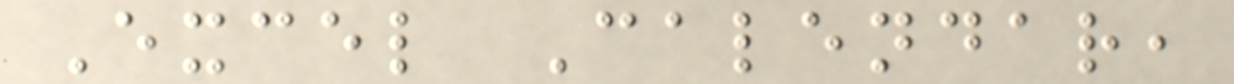Excel Calendar,
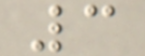3
